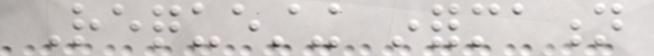Requesting information
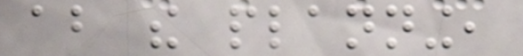about the planning,
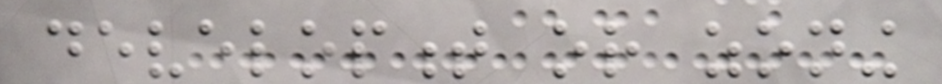development or zoning
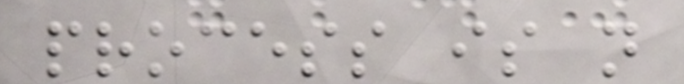process is not
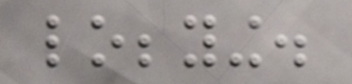lobbying.
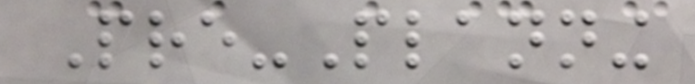Pre-Planning
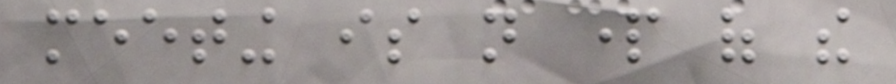meeting is not part of the
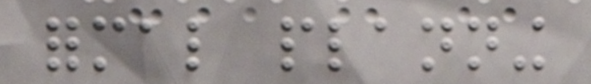formal planning
